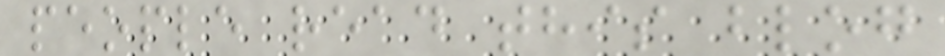people read this blog
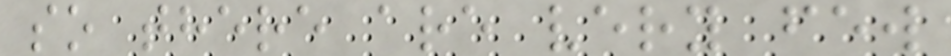so there are very few
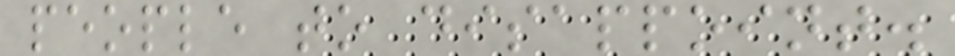people to disappoint.
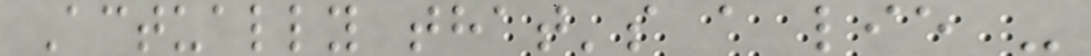Actually that's a lie -
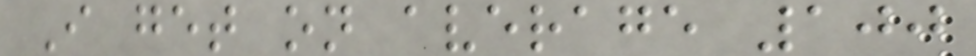I get on average 100
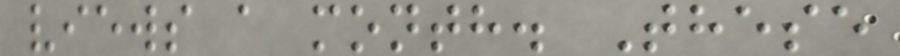views a month. These
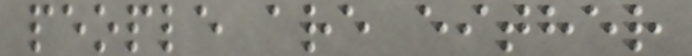people are either
